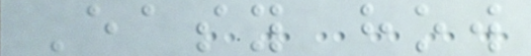Easy how
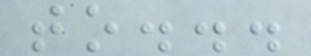to...
